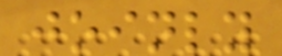joinly
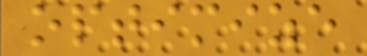optimize
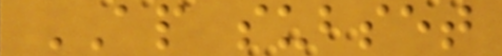AP subset
